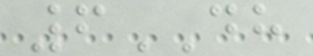6DH
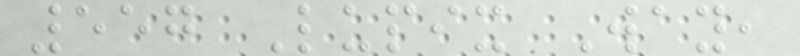557 Lupix Way,
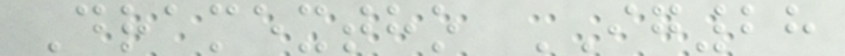Dramextho IG28
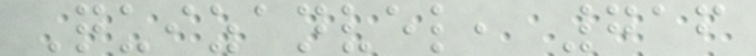Quizanvel, 716
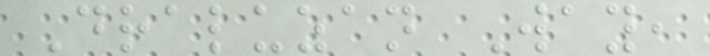Draluzan Way,
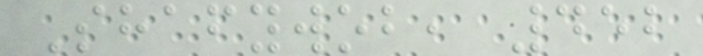Shafywob, 452
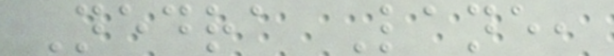Nedra Lane,
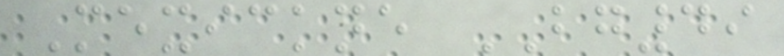Mexickne BG49
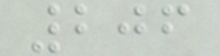206
